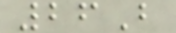26B
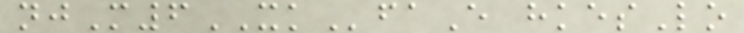njM6XKfaE hkesLo
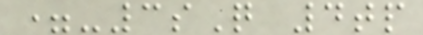=-3sQ 4tp
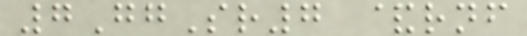7GgSr7 &rnf
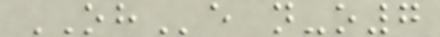OHe n-o7
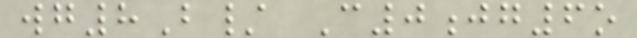wg8B/ C0jg6o
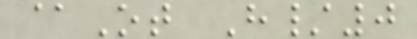@Ot H/0
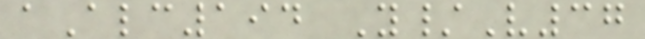aAlc194 Y/V37
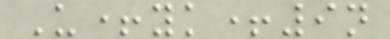U+yk+9n
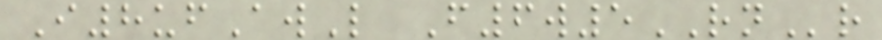I8ufAwL F6w5RNr
